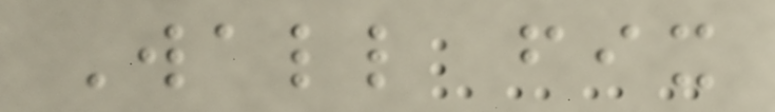Wall fix
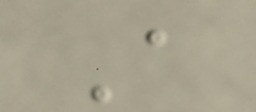A
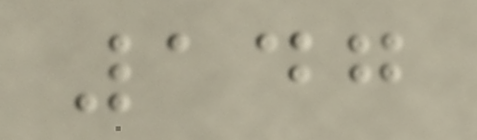147
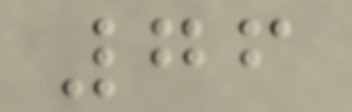76
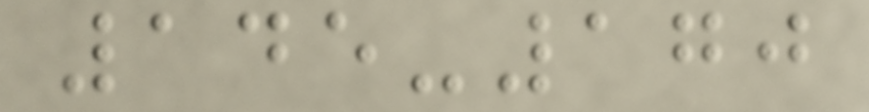145-170
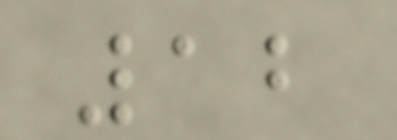12
